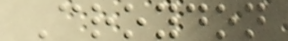Croydon
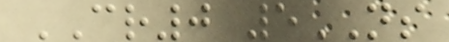CR0 5NS
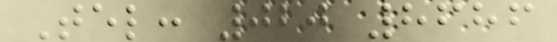Tel: 020 8686
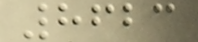8623
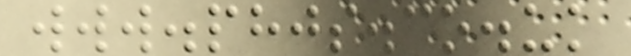www.phjs.co.uk
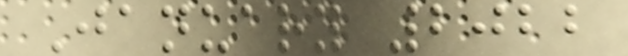January 2022
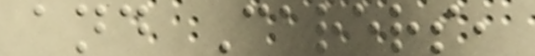and Carers,
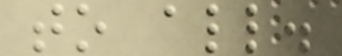to all.
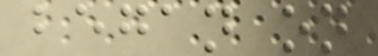began on
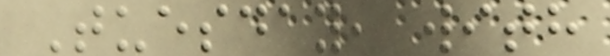Tuesday, with
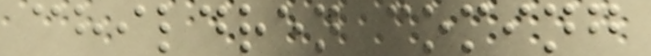children coming
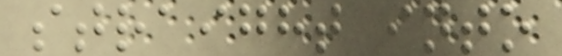straight into
